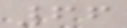66
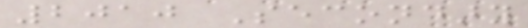2010 Secondary
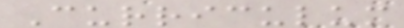Curriculum
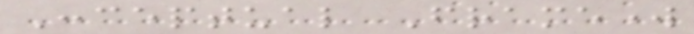Conceptual Framework
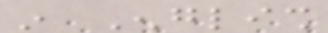in English
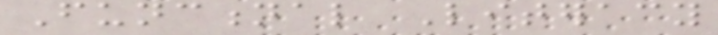Functional Literacy
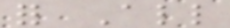for All
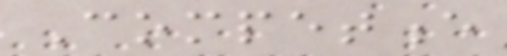Competence
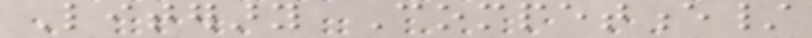Literary Competence/
